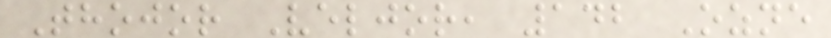Thojor Veljor, 142 Ozne
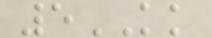5KK
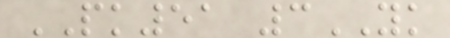PK51 3YK
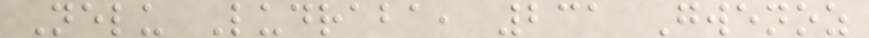Nelu Ludraba, 231 Gwenoz
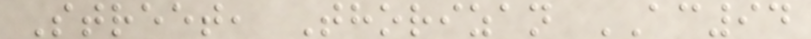Street, Thorizan AC94
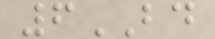6BD
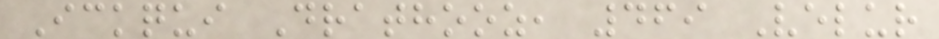Ickqui Drathooz, 469 Velur
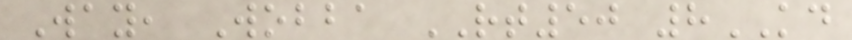Way, Wobba RT50 8KD
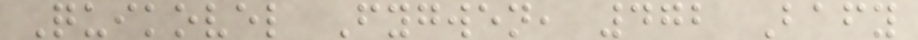Quikovel Fygwen, 472 Bafy
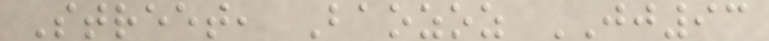Street, Baozoz JJ93
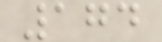174
